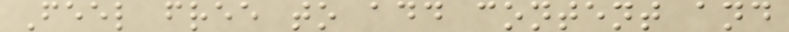Feel free to add content and
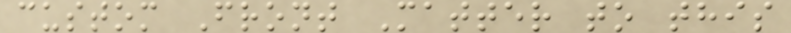custom Front Matter to this
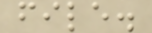file.
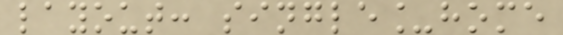layout: single_home
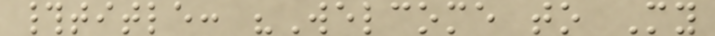#title: "Welcome to My
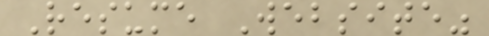Resume Website"
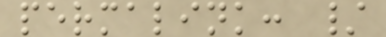permalink: /
